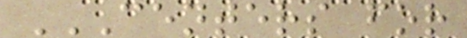CENTERS FOR
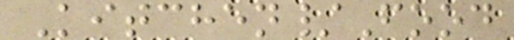Kitchen/Food
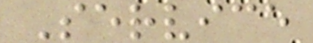Service
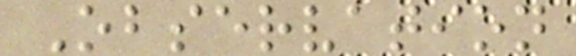Observation
